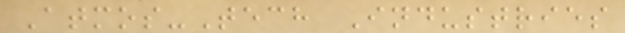Atmos-Tech Industries
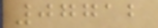07712
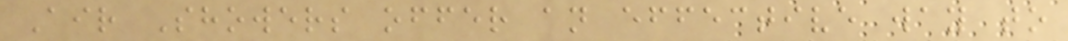Air Showers offer an effective way to
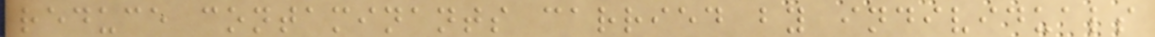reduce contaminants carried by individuals
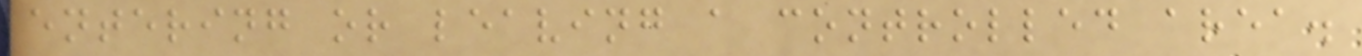entering or leaving a controlled area.
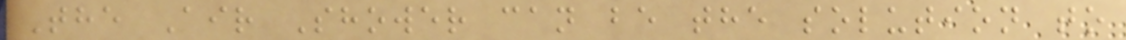The Air Shower can be the solution to
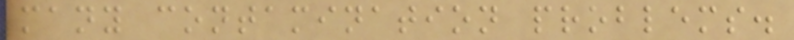many contamination problems.
